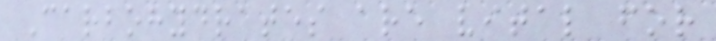Carbohydrates are vital for
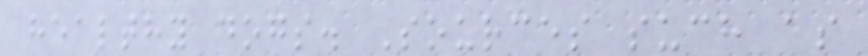healthy dogs. Sources such as
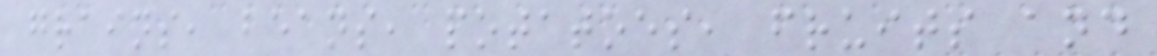grains, beans, potatoes, fruits and
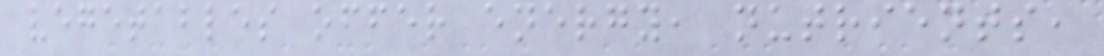vegetables offer energy, nutrients,
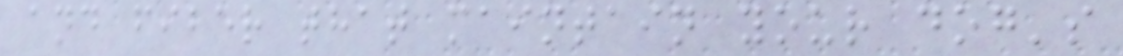and fiber that maintain your dog's
